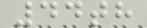44th
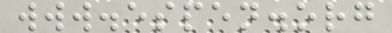www.espen.org
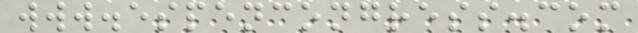www.espencongress.com
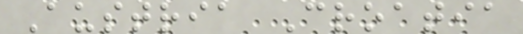Austria Croatia
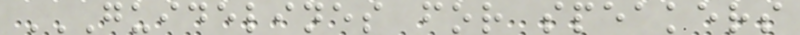GUIDELINES FOR SPEAKERS
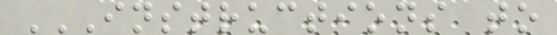INSTRUCTIONS TO
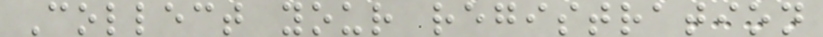Collect your registration
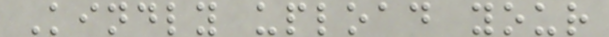Kindly upload your
